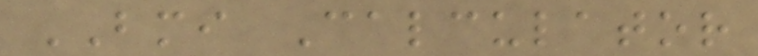BMI Calculator
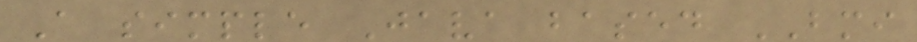A simple Java based BMI
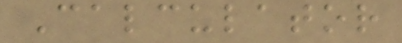Calculator
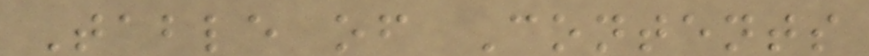Table of Contents
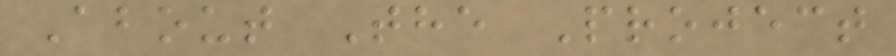About The Project
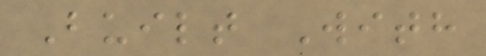Built With
